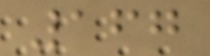167
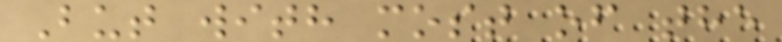But with most of the
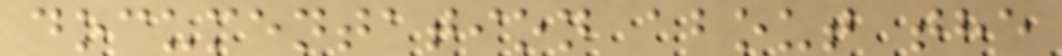documentation about the
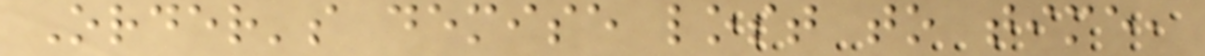Order's demise lost to time,
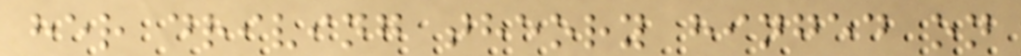her driving theory hinged on
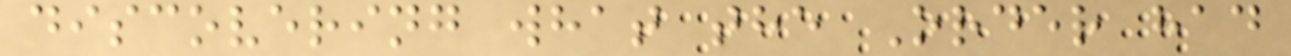discovering what the Order had
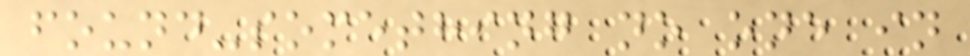found-something no one in
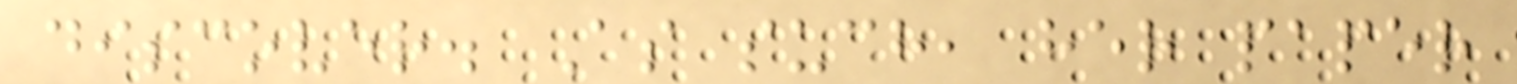discover. As such, her paper
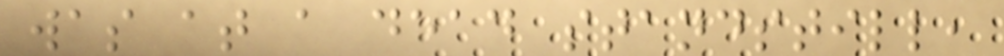was at a dead standstill,
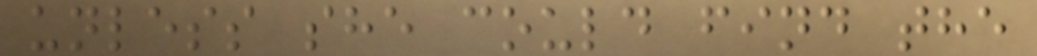unless she could find the
